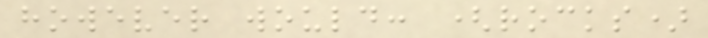however would: (rocks)
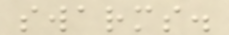swarms.
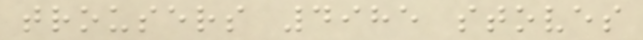trousers 4985 stoves
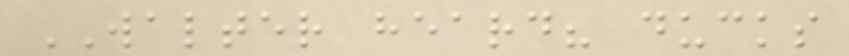WALTER heard? ducks
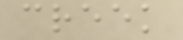creek
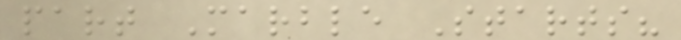part Marble Starts?
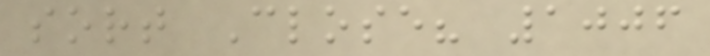sort Close? 1006
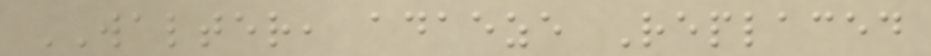WALTER, adaeze Replaced
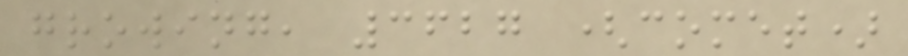growing, 3627 (comet)
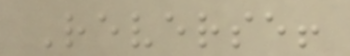Reverse!
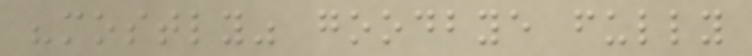"mostly" goodbye fully
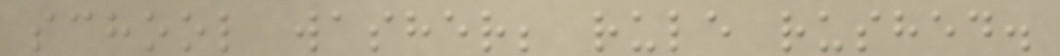school washer; rule rushed.
